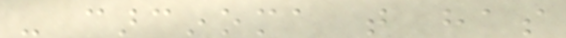- carcinoma that has
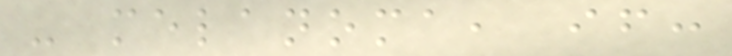- melanoma, if:
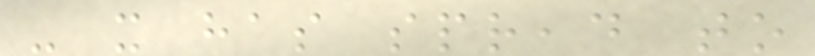- it has spread to
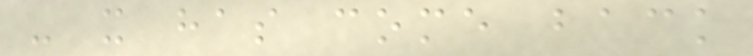- it has come back
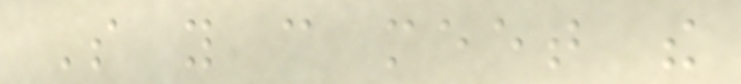So you can meet the
